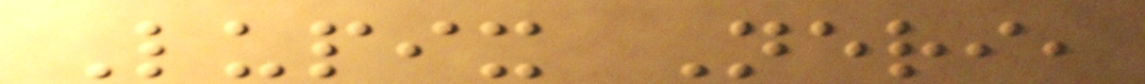Lupix Neri,
